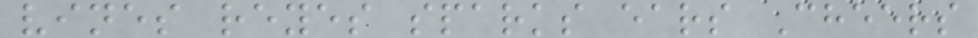vines reyes sparks ears Cheers
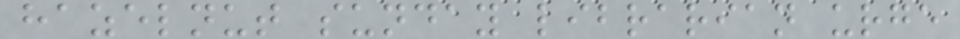hazelnut sunday librarian urge
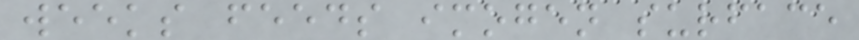weeks feeds imogen surface
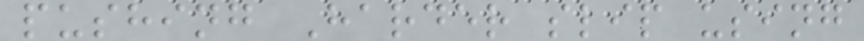pushing Harder slip using
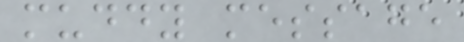muddy message
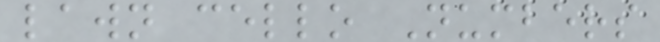lawn cello Numbers
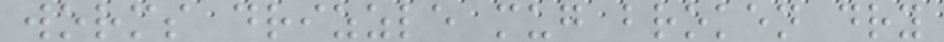worms drizzle mug broken dry
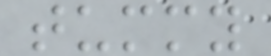tummy
